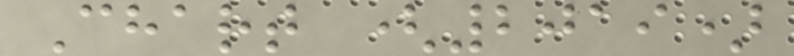Chart (2019)
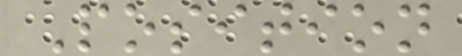Position
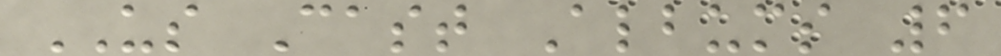US Cast Albums 6
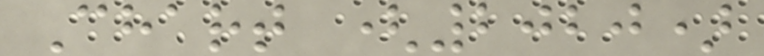Chart (2020)
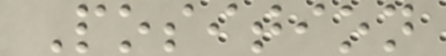Position
